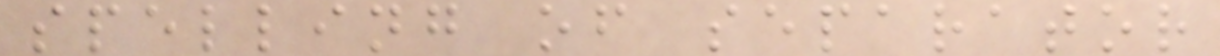spelling of separator
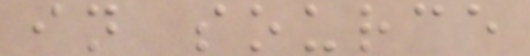in source
